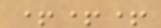+++
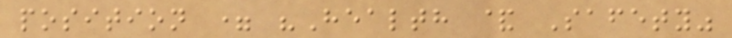position = "Health & Safety"
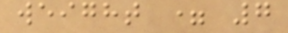weight = 7
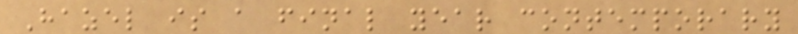Hazel is a final year contemporary
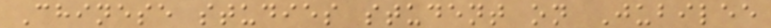Chinese studies student on Jubilee
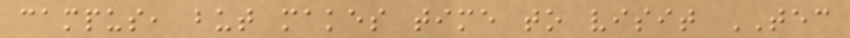campus, but makes time to visit TEC
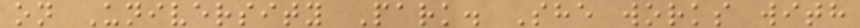on University Park. She works with
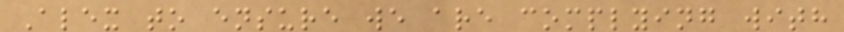Alex to ensure we are complying with
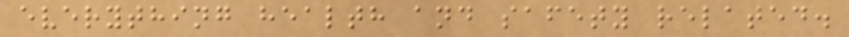everything health and safety related.
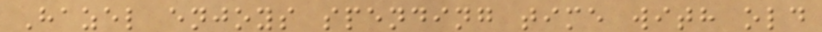Hazel enjoys spending time with old
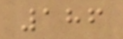186
